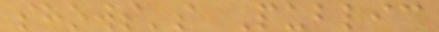shows's Public
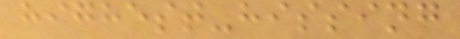highest-hissing
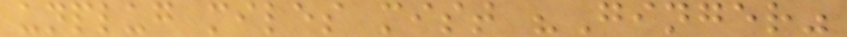unplug miles mist "Ginger"
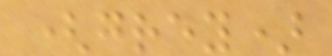(grey)
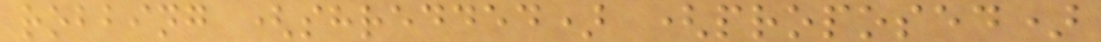robbing (shredded) (proposed)
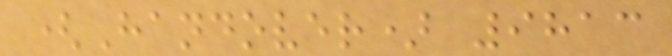(Handover) 9813
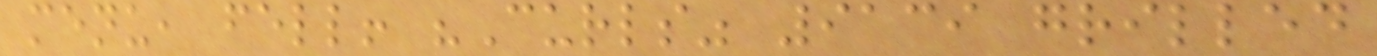menu, fell! "Curls" 9139 grilled
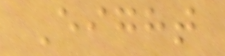Eight
